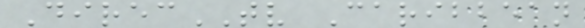DirecTV Caribbean
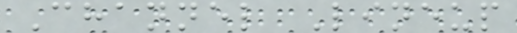Channel Lineup
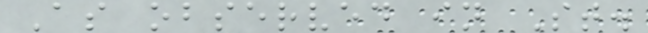As observed in St.
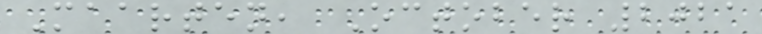Maarten, October 2021
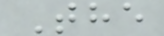The
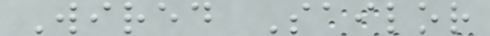Wired Sailor
